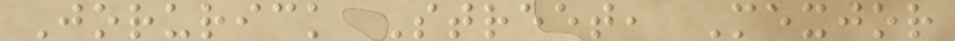Jorurick Street, Mexjor
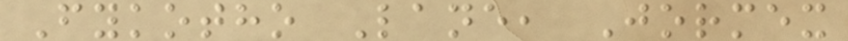Fykotho Lane, Jormex
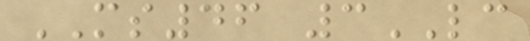MS46 3LC
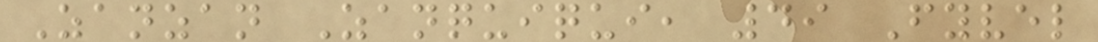Zanzan Zanquiqui, 49 Fyvel
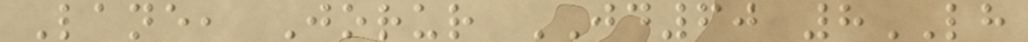Lane, Jorur JD60 8LH
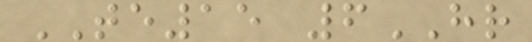TE15 6HR
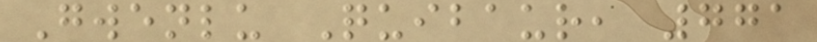Gwenlu Quibaur, 771
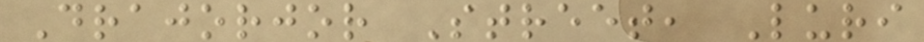Drajorjor Street, Luri
